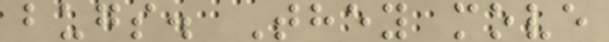bugs. They move
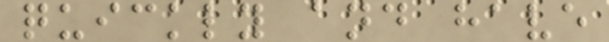quickly and have
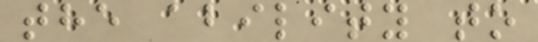the ability to
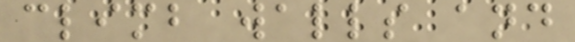climb walls and
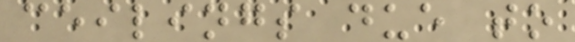ceilings due to
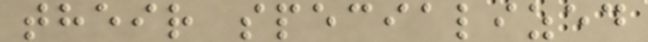their specialized
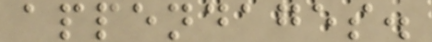appendages.
